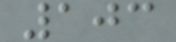103
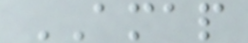AMAP
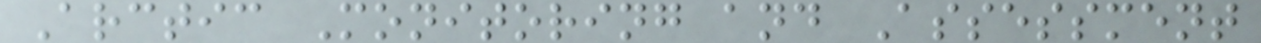Arctic Monitoring and Assessment
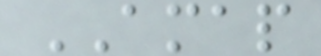AMAP
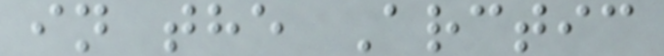in the Arctic
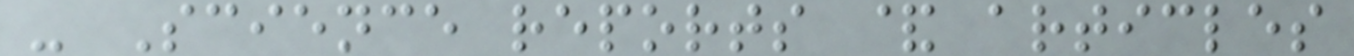- Science reports & articles
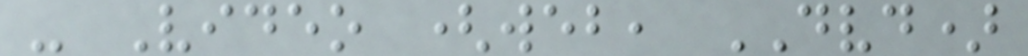- Video (web, DVD)
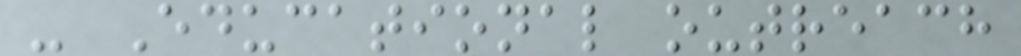- Educational outreach
